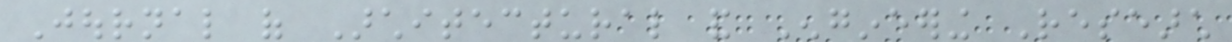Journal of Architectural and Engineering Research
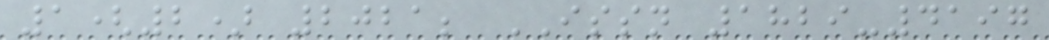1(2) 2021; ISSN 1829-4197
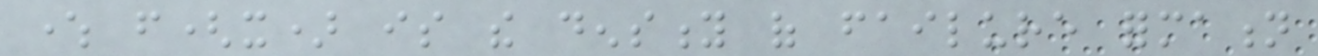where f(x) is the density of failure formation
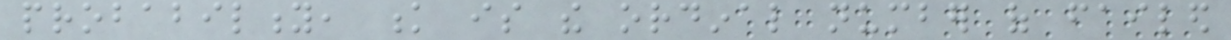probability, k is the ordinal number of failed
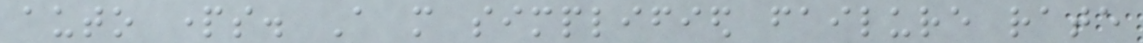auto parts. A more simplified failure rate
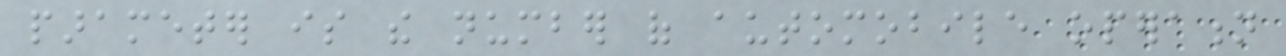parameter is the number of automobile operation
